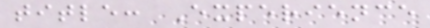title: Experience
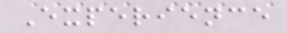Experience
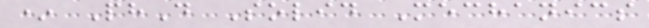* PhD Solid Mechanics
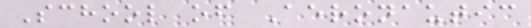School of Aeronautic
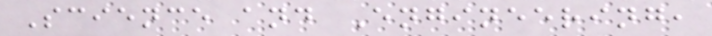Science and Engineering,
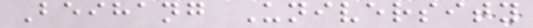Beihang University
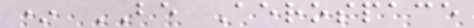* BE Aerospace
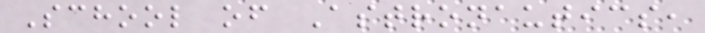School of Astronautics,
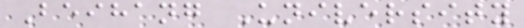Beihang University
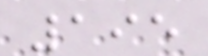195
